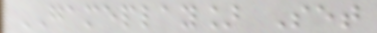GAMEPLAY] Set
